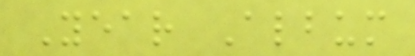Year Album
